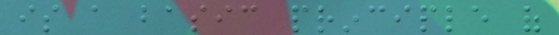is a basic principle of
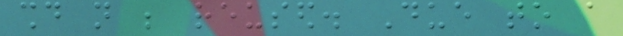should not be reused. Due to a
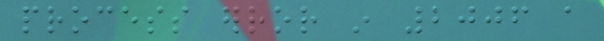process error in 2006 a
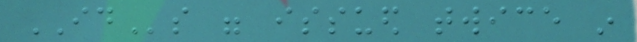IDs were issued twice in
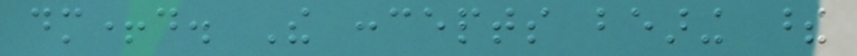dm+d. The concepts bearing these
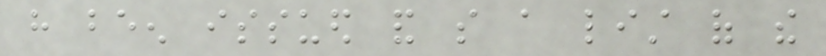have been issued and so a list of the
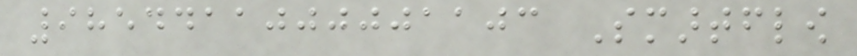9854411000001103 Smartflow
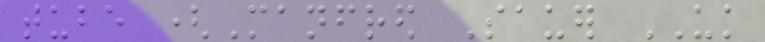tube (Manfred Sauer UK
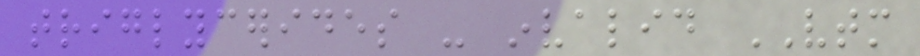triglycerides - invalid VTM
